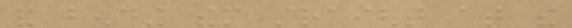and bending them straight at the
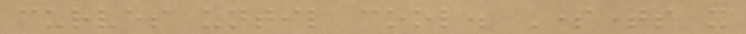curves until cool. Sometimes it
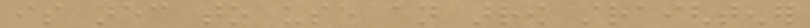is necessary to use an arrow straightener
